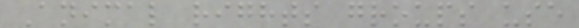Animal rights groups use
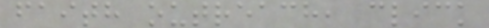faith outreach, click
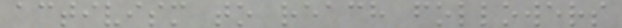activism to reach followers
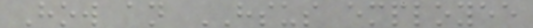How an HSUS employee
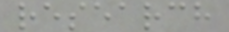research
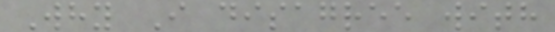Why I disagree with
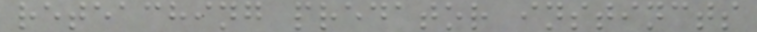reteaching predator instincts
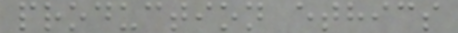production ethics
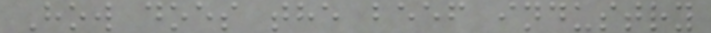How does the beef industry
